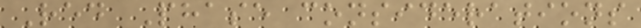Red Phase considerations
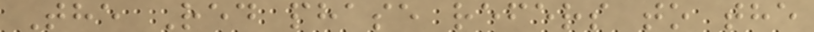The Red phase refers to the
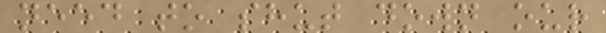need to shut down our
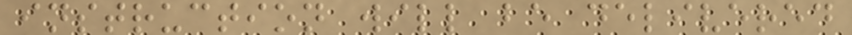instruction will be delivered
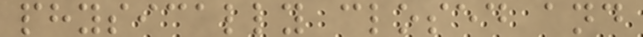physically closed and
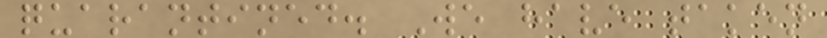quarantined. We have taken
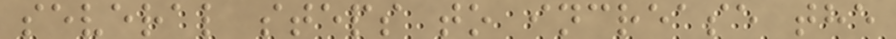several steps to increase the
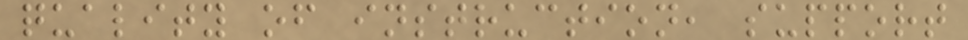quality of instruction, support
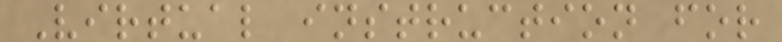Virtual instruction for
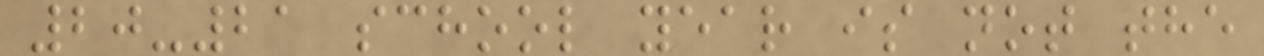20-21 school year is not the
